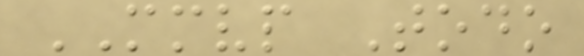MMVP Todo
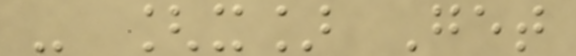- [x] Get
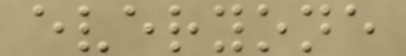everyone
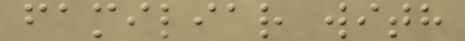familiar with
